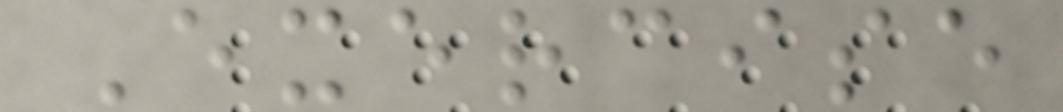Exercise
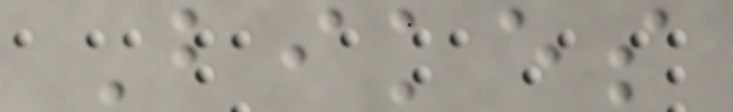Bikes
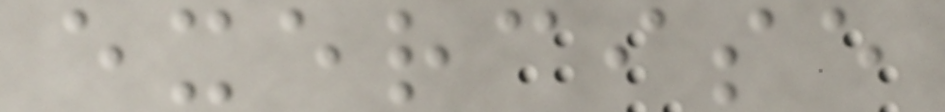exercise
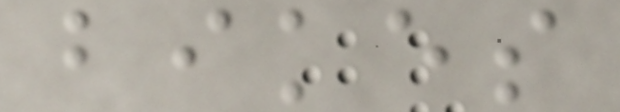bikes
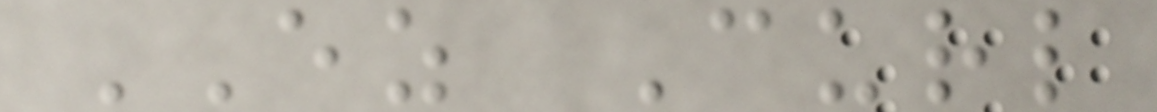EZ Curl
